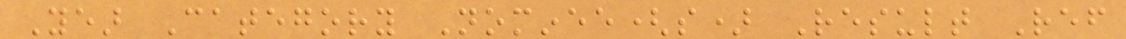Year Category Nominee(s) Result Ref
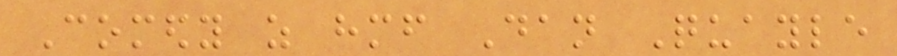Comedy as himself Dan Quayle
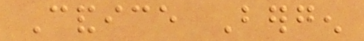Candice Bergen
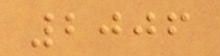2006
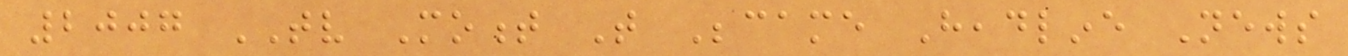2007 TV Moment That Became Headline News
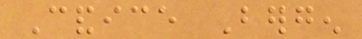Candice Bergen
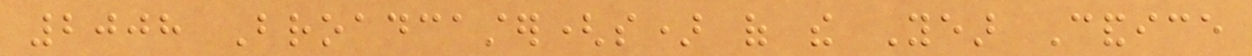2008 Broadcaster(s) of the Year Candice
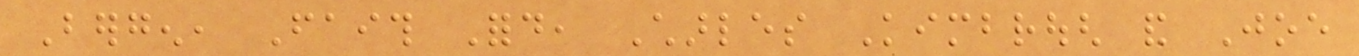Bergen, Faith Ford, Charles Kimbrough and Joe
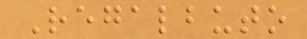Regalbuto
